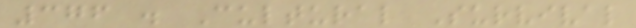376 . Cultural Survival
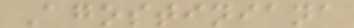Agostiniana
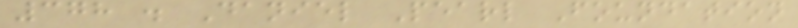378 . Daniel Pearl Foundation
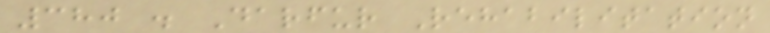380 . Darfur Rehabilitation
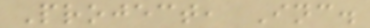Project, Inc.
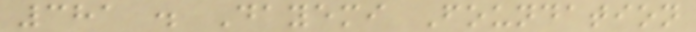381 . Dayemi Foundation
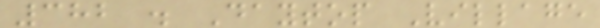382 . Daytop Village
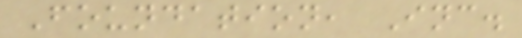Foundation, Inc.
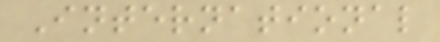International
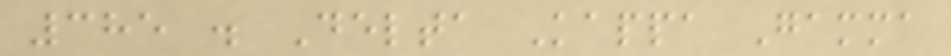385 . Delta Kappa Gamma
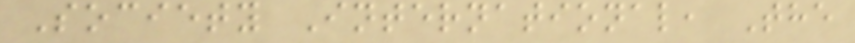Society International, The
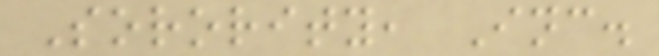Sorority, Inc.
